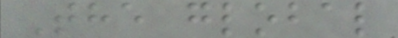The global
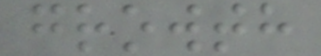growth
